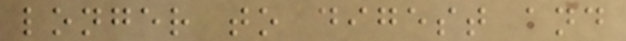longer to digest and
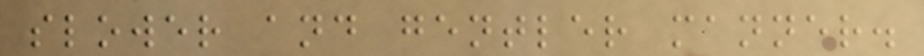slower and gentler manner.
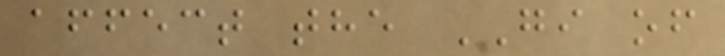affect the GI of
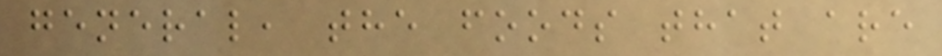general, the foods that are
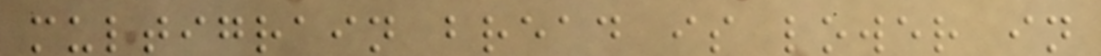multigrain bread is lower in
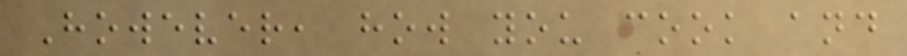However, how you cook and
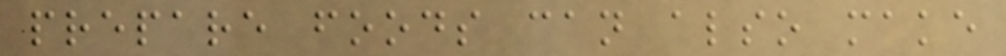prepare foods can also make
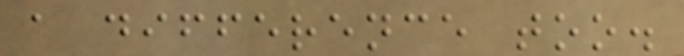a difference too.
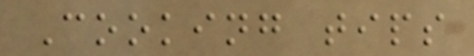Cooking tips
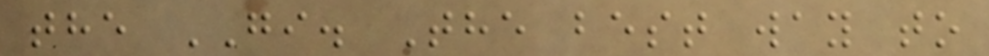the GI. The best way to
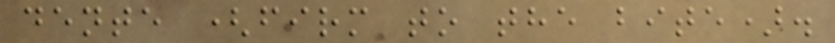dente (firm to the bite).
